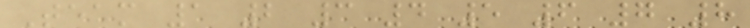Team 1 2 3 4 5 6 7 8
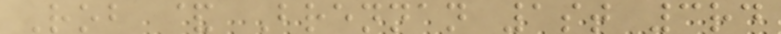Rob & Brennan 1st 3rd
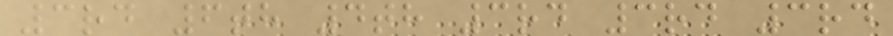3rd 6th 4th 3rd 3rd 3rd
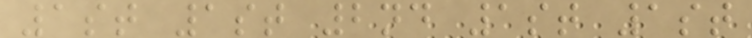1st 1st 2nd 1st 1st
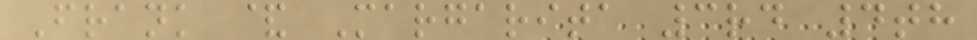Frank & Margarita 3rd 4th
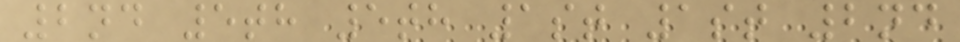2nd 5th 5th 1st 1st 2nd
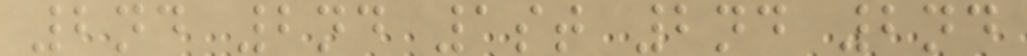2nd 2nd 1st 2nd 2nd
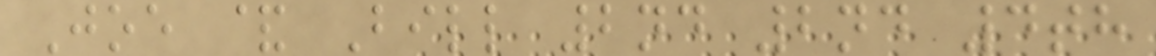Joe & Bill 2nd 2nd 4th
